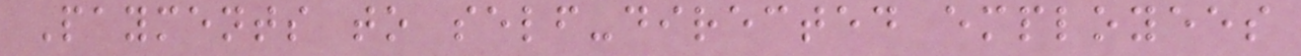Payments to self-directed employees
